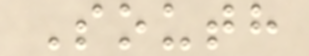South
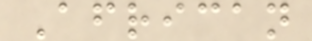African
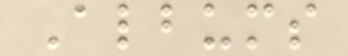Albums
